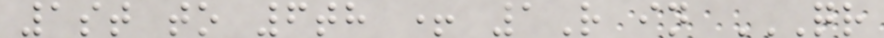1st to 6th + 1R in QR
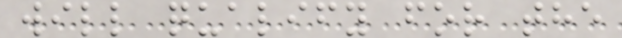will qualify for the
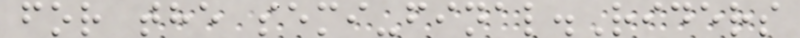for the semi-final.Riders
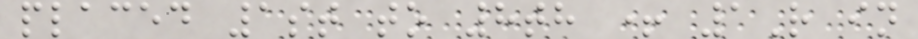placed 1st to 8th + 1R in
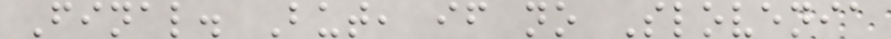Final. But, if no Slovenia
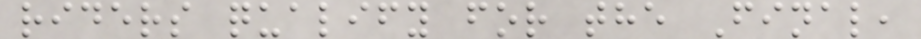riders qualify for the Final,
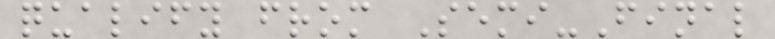qualify from Semi-Final
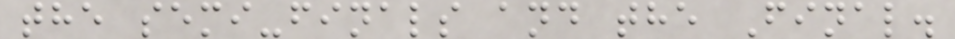the semi-finals and the Final.
